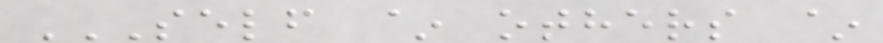SELF ~ OTHERS ~
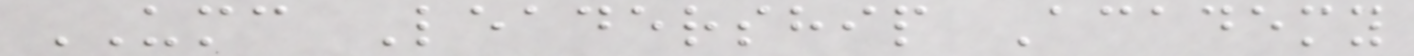UMC Leadership Academy
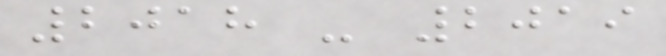2018 - 2019
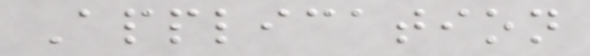Application
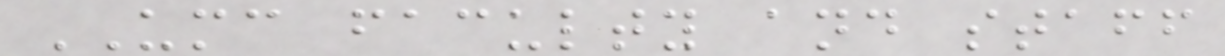UMC faculty and staff
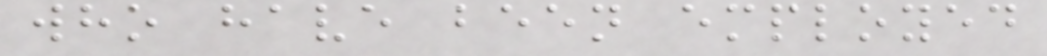who have been employed
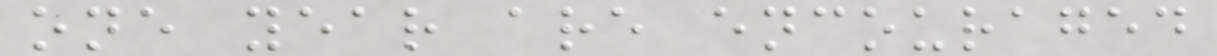one year are encouraged
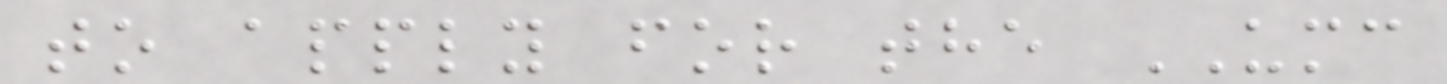to apply for the UMC
